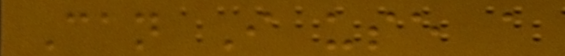Can I use a
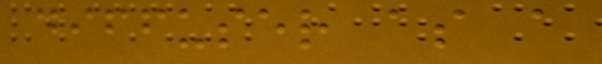diffuser as a
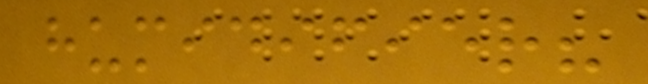humidifier?
